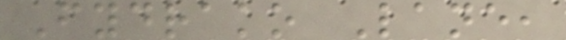Fydrako Lane,
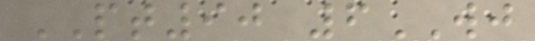PT90 6WJ
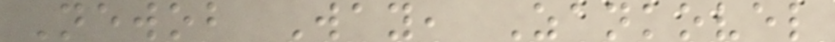Newob Way, Zankovel
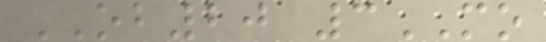OB20 3MO
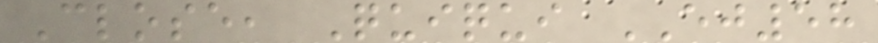Close, Quiqui EJ58
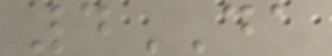4DA
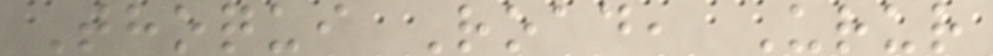Thoqui Road, Urur
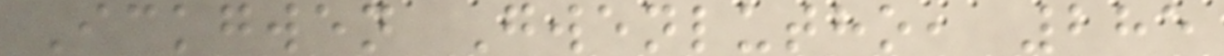Ickgwen Gwenlutho, 285
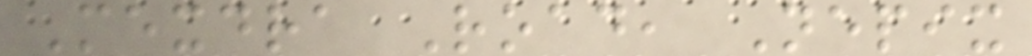Mexdra Road, Nepix
